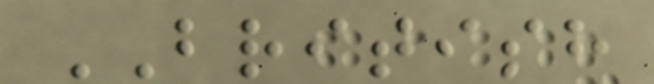BRITISH
